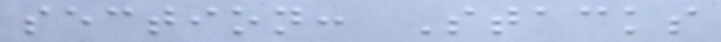section: Stacks
